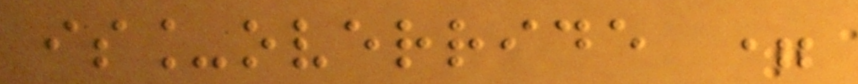is_override =
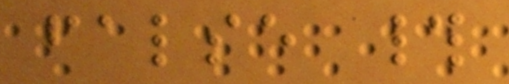false #
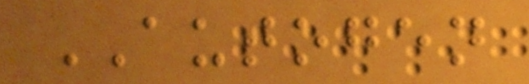AUTOGEN
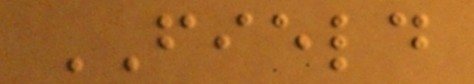FIELD
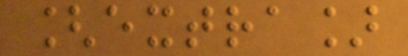[extra]
